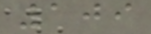109
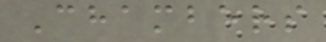Chambers
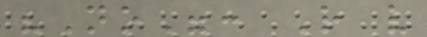"No": R v
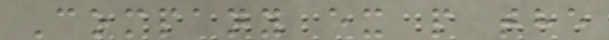Company ex p the
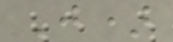J)
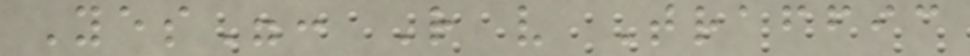Yes": R v Traffic
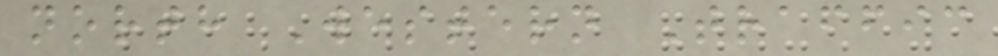north Western Traffic
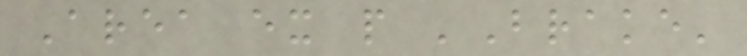Area ex p 'Brake'
